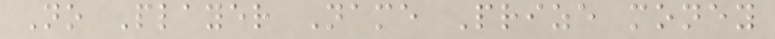No Player Name Prize money
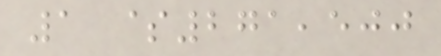1 $271,500
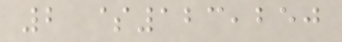2 $123,250
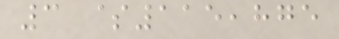3 $115,875
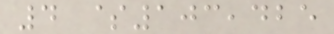4 $103,425
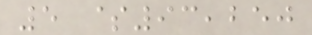5 $93,250
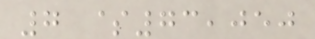7 $73,050
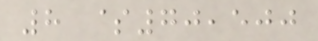8 $70,500
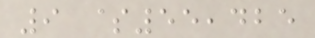9 $55,425
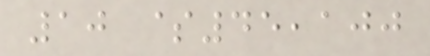10 $45,100
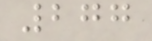277
